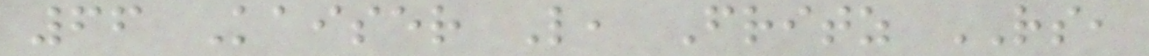66 Kaiser L, Fritz RS,
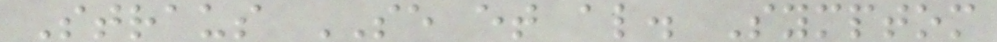Straus SE et al. Symptom
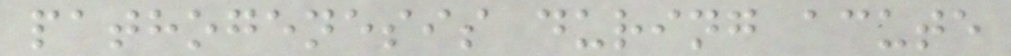pathogenesis during acute
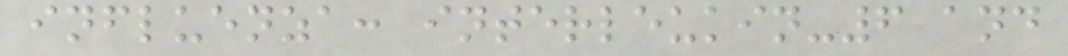influenza: interleukin-6 and
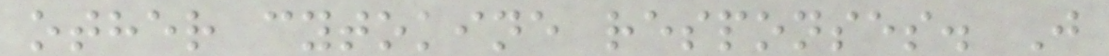other cytokine responses. J
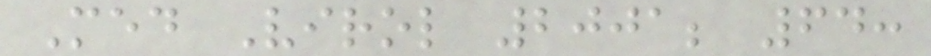Med Virol 2001; 64:
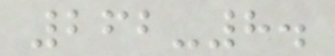262-8.
